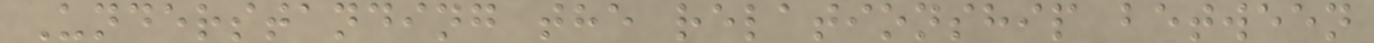Understanding the relationship between
